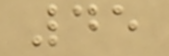45
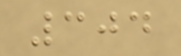304
